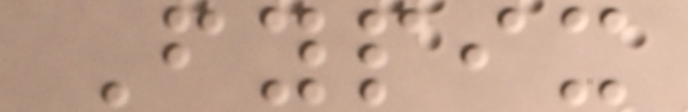Fypix
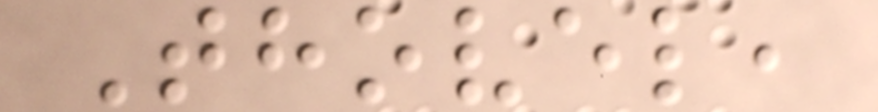Thovel,
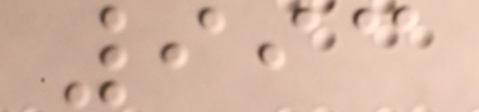993
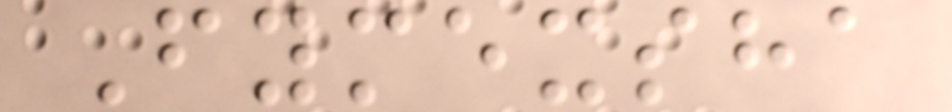Fymexsha
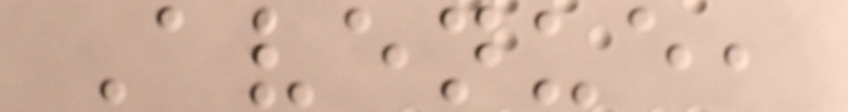Avenue,
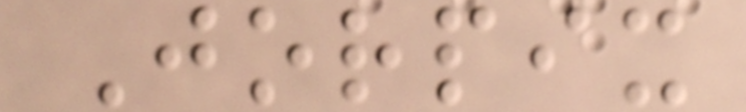Jorpix
